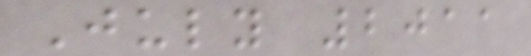July 2011
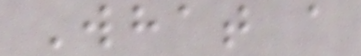What a
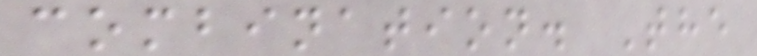combination. The
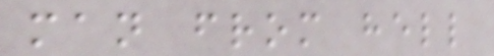man from hell
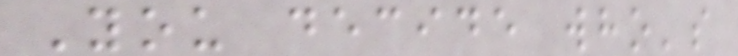You decide who's
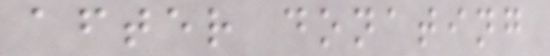after donating
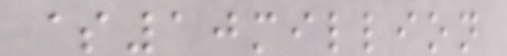$10million
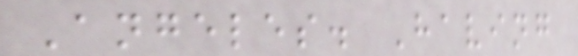Angeles. Having
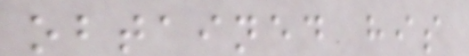obtained his
